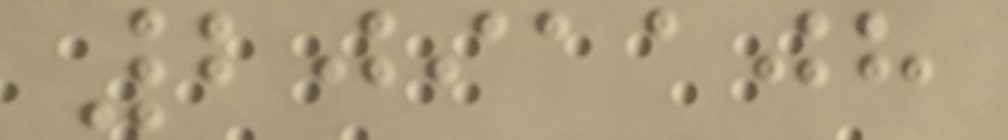2091108
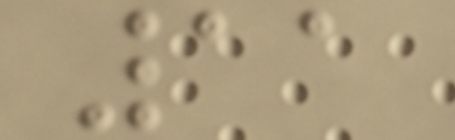11
